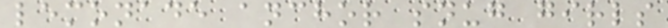lemonade anchor snug girls
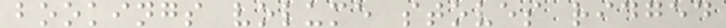bookings volume stoves ridged
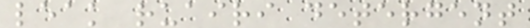leak ruairi detergent
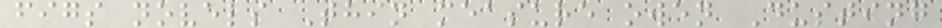figs novels Thin measure owen Dusting
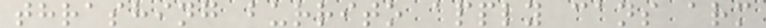thrashing burrito apply cans arm
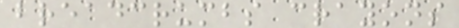breadcrumbs crayons
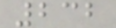232
